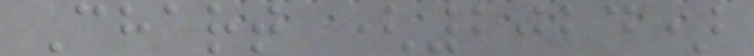Chart (2024)
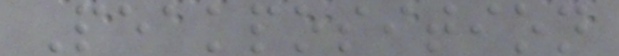Peakposition
